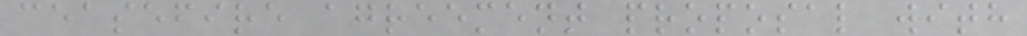ceasefire agreement proposal with
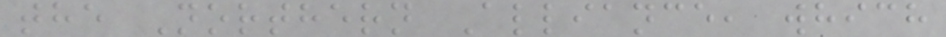the Northern Alliance, which
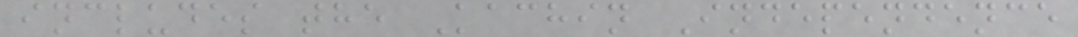includes the Kachin Independence
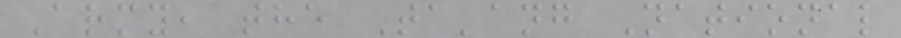Army, the Ta'ang National
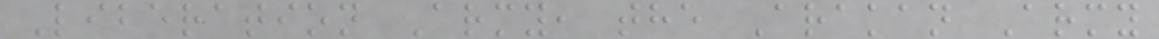Liberation Army, the Arakan Army
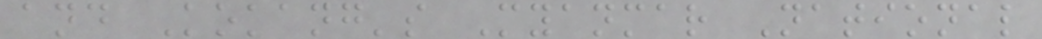and Kokang's Myanmar National
